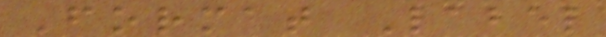Format Label
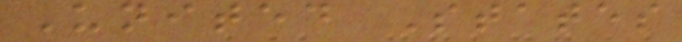United States
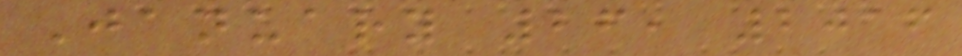January 26, 2016
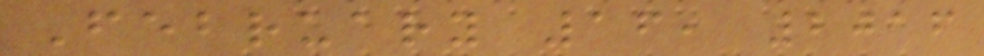February 16, 2016
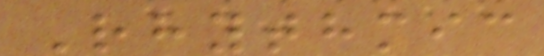Rhythmic
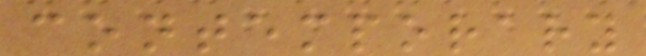contemporary
